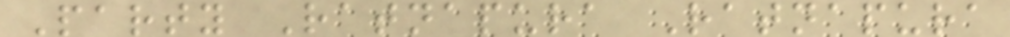Party Ratnapura Ratnapura
